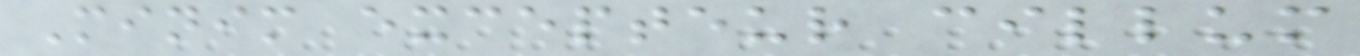Minim excepteur cillum
